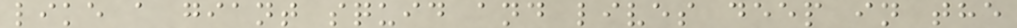like a giant squid and lives deep in the
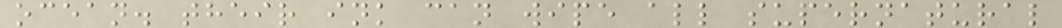ocean. their ink can wipe all supernatural
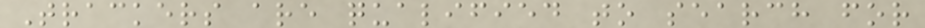Trackers are qualified to search for
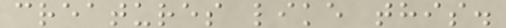creatures like this.
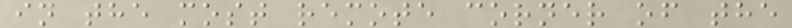in the most remote corner of the
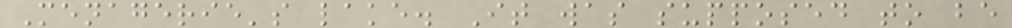Menagerie's lake. It was supposed to be
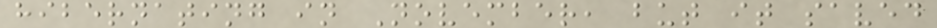hibernating in November, but it saved
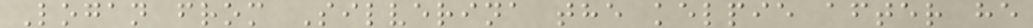Logan from Silverina the kelpie after he
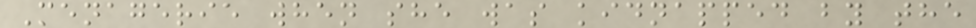Menagerie when she was kidnapped by the
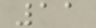11
